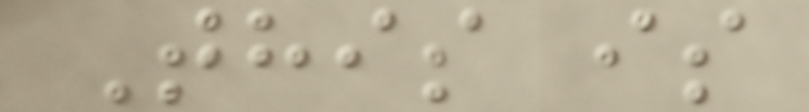This is
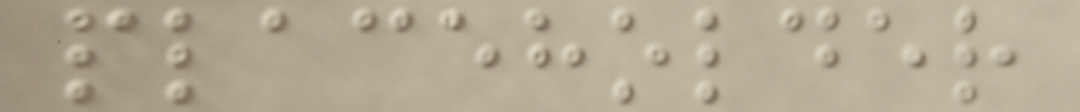placeholder
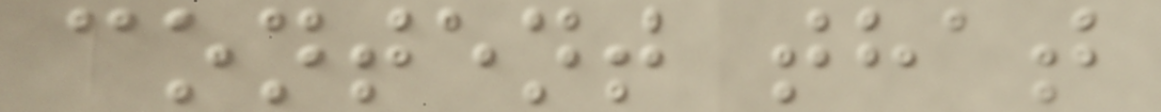content that
